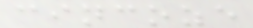cincoze
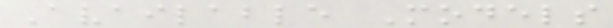Available Models
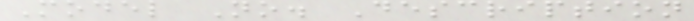Model No. Description
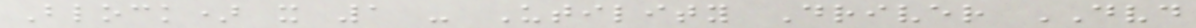Block) x 1 - Utility Driver DVD
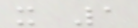x 1
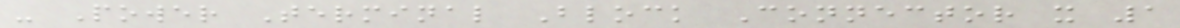- Power Terminal Block Connector x 1
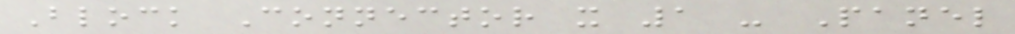Block Connector x 1 - Panel
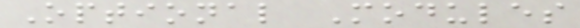Optional Modules
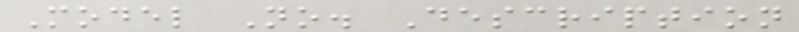Model No. Description
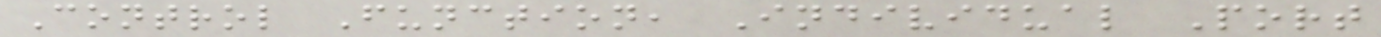Control Function, Individual Port
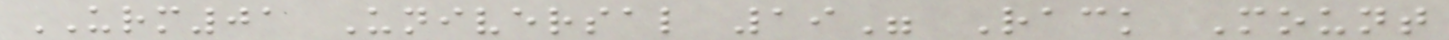URM01 Universal 19" Rack Mount
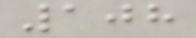108
